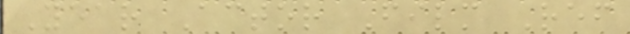Year Actor Film Ref
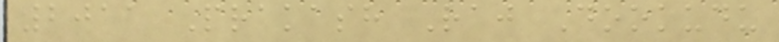2011 Prakash Raj Dookudu
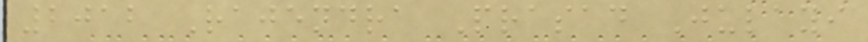2012 Rajendra Prasad Julayi
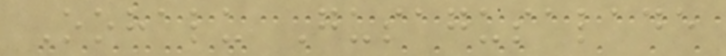Oohalu Gusagusalade
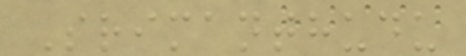Srimanthudu
